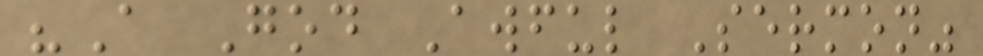"A God Awful Sermon"
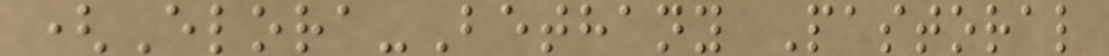(Elora-Bethany Pastoral
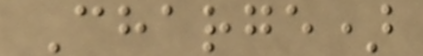Charge)
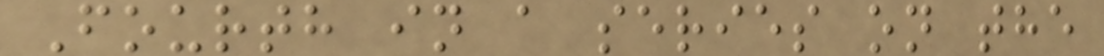Fourth in a series on the
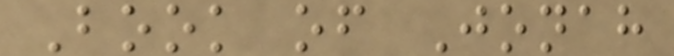Book of Jonah
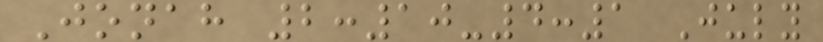Jonah 2:10-4:1 July
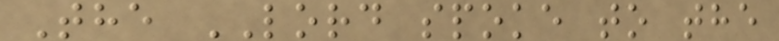The LORD spoke to the
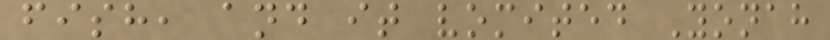fish, and it vomited Yonah
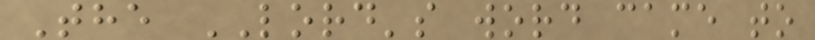The LORD's word came to
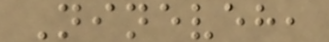Nineveh,
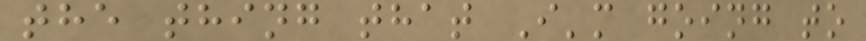the thing that I'm going to
